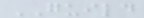GUILD
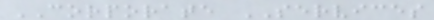CORPORATE SERVICES
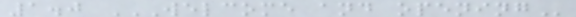1.0 WELCOME AND OPENING
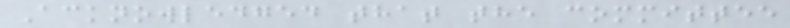Acknowledged that the committee
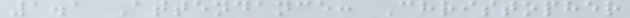1.1 Attendance: Christopher
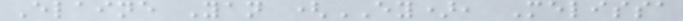Elaine Yan (EY), Melissa
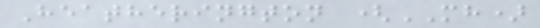Heatherington (MH)
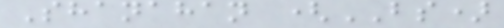Shanahan (BS)
